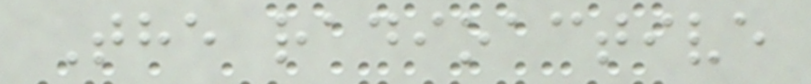The radioactive
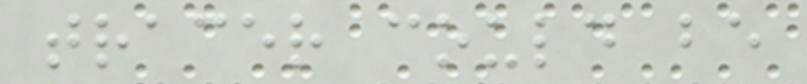tracer could be
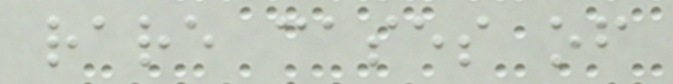rare cases of
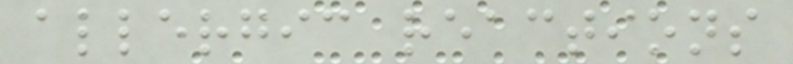allergic reactions
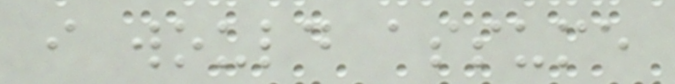i would assume
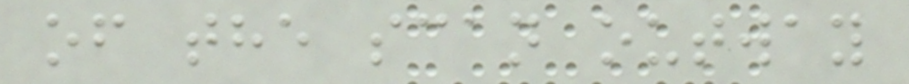of the scan outway
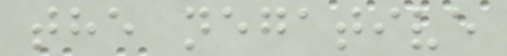the negative
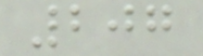207
